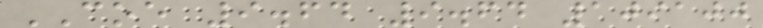COE 9.64 9.64 109100
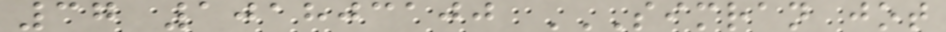37 101803100 SIMRAN JOT
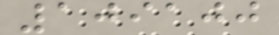109100
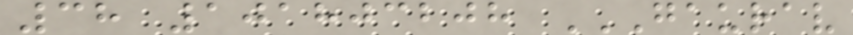38 101803208 GAURAV
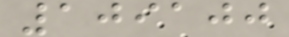109100
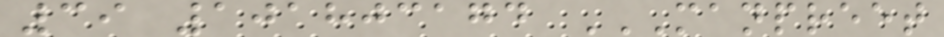39 101803174 MANPREET
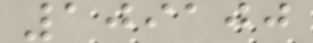109100
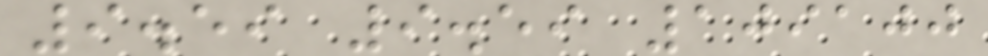9.59 9.59 109100
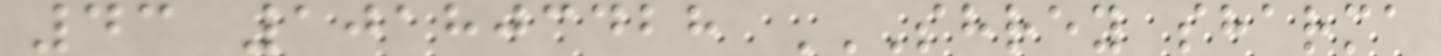43 101803428 SHREY SHARMA
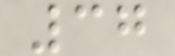37
